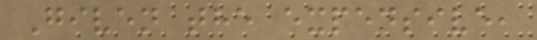Given the expensive,
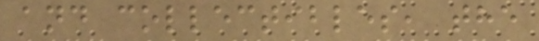and collectibles, the
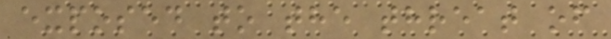exposed to the threat of
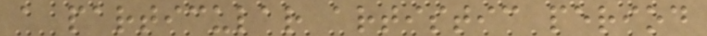a particular artistic period
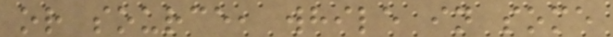or source, while in some
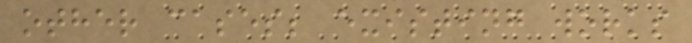other cases; existing works
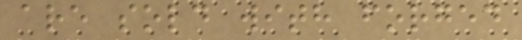are sold with forged
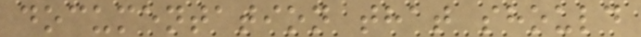documentation that should
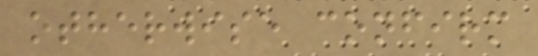otherwise confirm
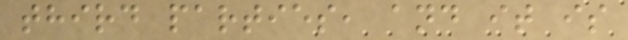third parties, and it is
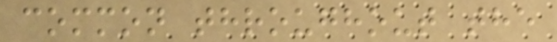common throughout the
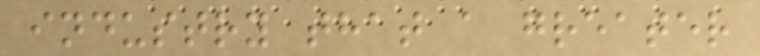industry that a greater
